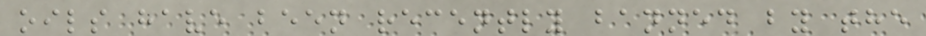oils have been recently banned by the
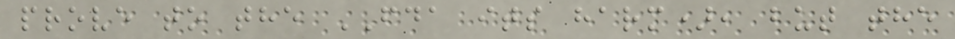prove to the FDA its harm), but the
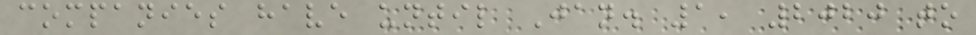companies have until Jan. 1, 2020 to
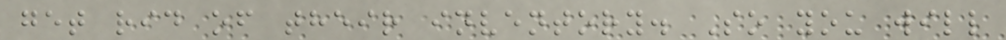get rid of their inventory. So you will
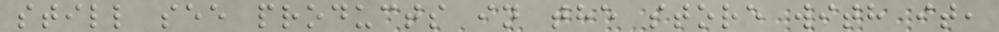still see products in the store with it,
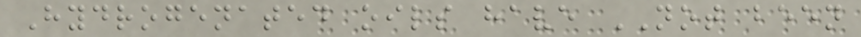Hydrogenated oils have NOT been
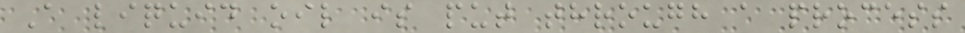A liquid oil is put through a process
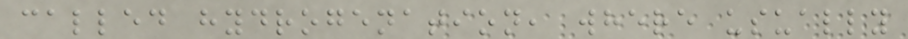called hydrogenation, where usually
